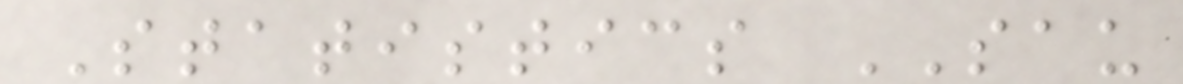Statistics SAU
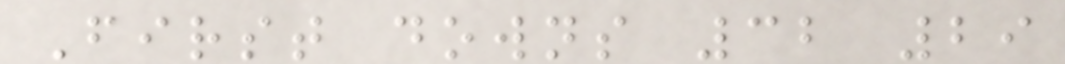First downs 32 29
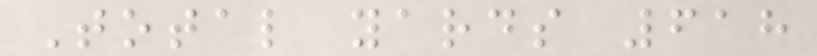Total yards 618
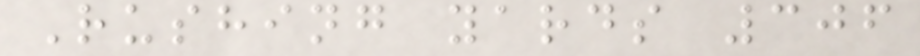Rushing yards 306
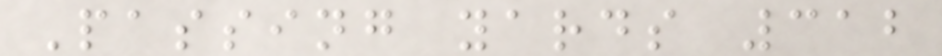Passing yards 312
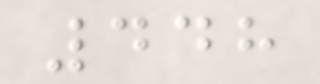448
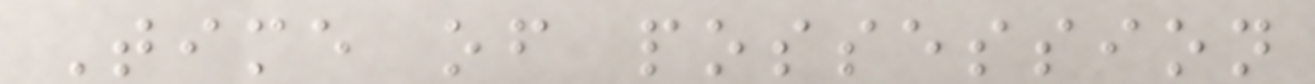Time of possession
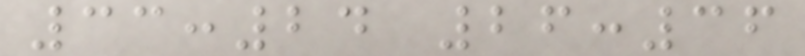33:24 26:36
